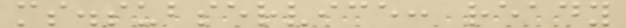ms.subservice: ready
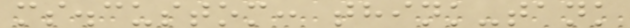ms.custom: think-tank
